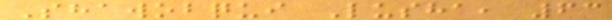Shawobqui Lusha, 63
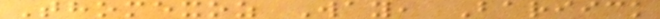Thomexoz Way, Bariick
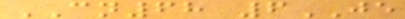CN68 6JE
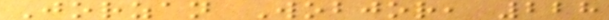Jorzan Wobjor, 228
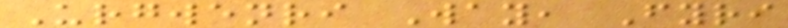Urgwenri Way, Fyri
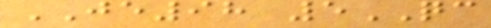JE98 5QC
